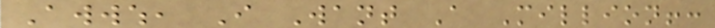Awwwh, I Want A Million!:
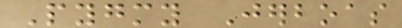Pygmy Jerboas
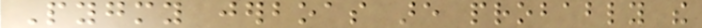Pygmy jerboas are probably the
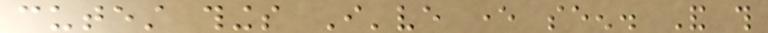cutest things I've ever seen. And this
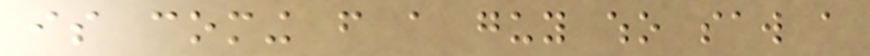is coming from a guy who saw a
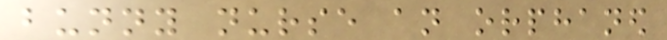bunny nurse an orphaned
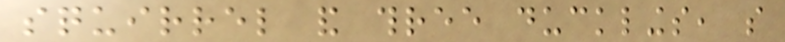squirrel and three ducklings, so
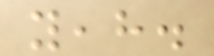yeah.
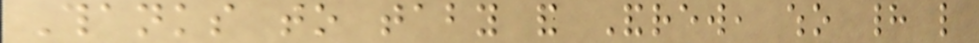Thanks to taby and Andrew, who had like
